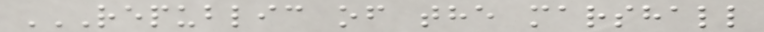REPUBLIC OF THE MARSHALL
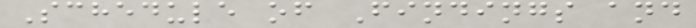Schedule of Findings and
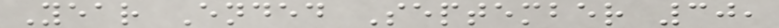Year Ended September 30,
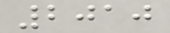2010
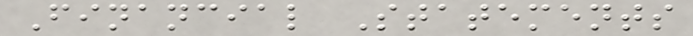Financial Statements
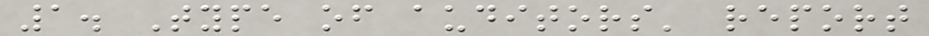1. Type of auditors' report
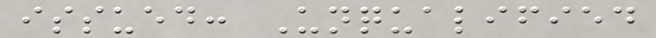issued: Unqualified
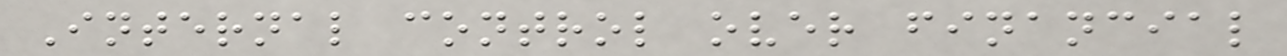Internal control over financial
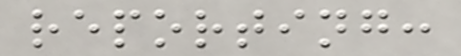reporting:
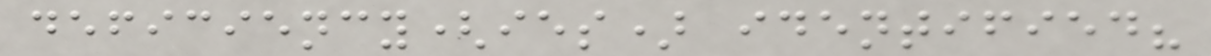deficiency(ies) identified?
